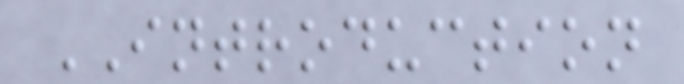INTRODUCTION
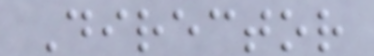Director
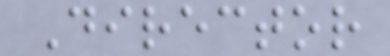Director
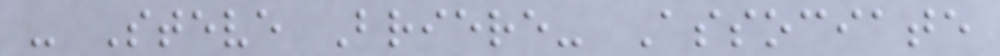- Steve Briere- Associate
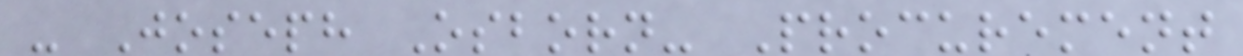- Joseph Osborn- Procurement
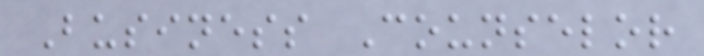Business Counselor
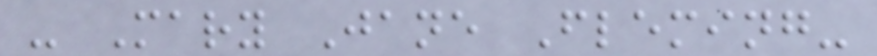- Mary Jane Fleming-
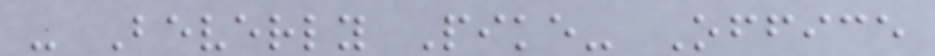- Beverly Pike- Office
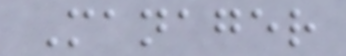Manager
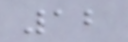12
